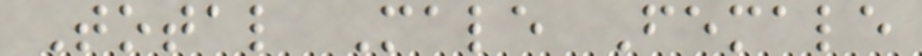Total Male Female
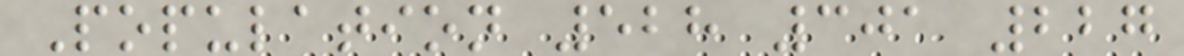Population 528 301 227
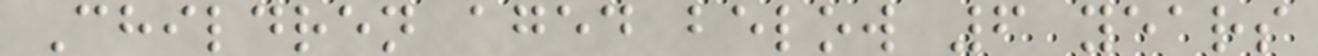Children aged below 6 years
